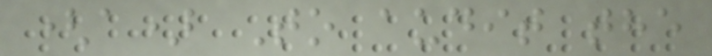(a) To audit the
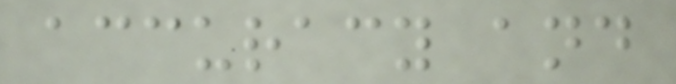accuracy and
